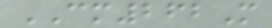CM262M
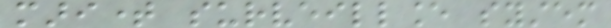maritime surveillance system
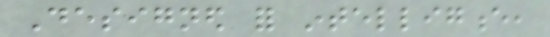Designed for intelligence,
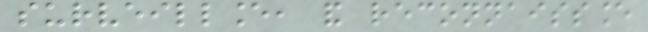surveillance, and reconnaissance
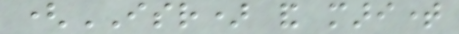(ISR) and maritime
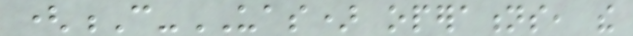(C-UAS) operations, the
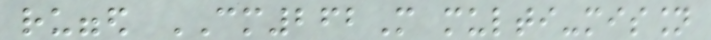rugged CM262M multi-mission
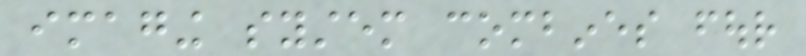imaging system combines four
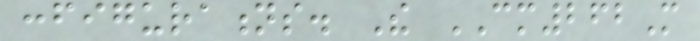configurations. The CM262M
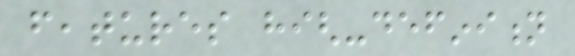features high-definition
